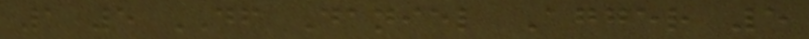1 5 DF Daniel Agger 5
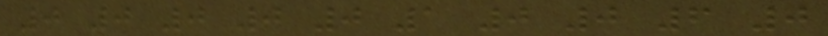0 0 0 0 0 1 0 0 6 0
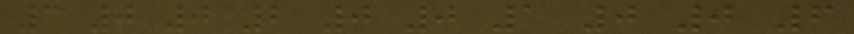3 0 0 2 0 0 1 0 0 6
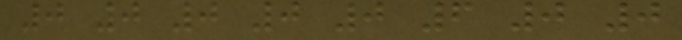0 0 0 0 0 6 0 0
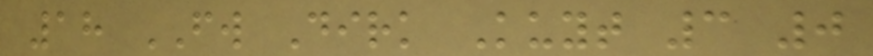18 FW Dirk Kuyt 3 0
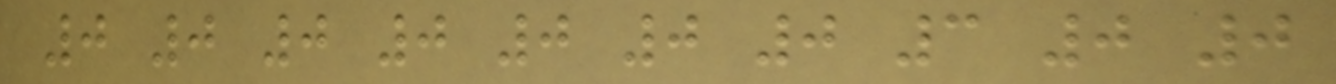0 0 0 0 0 0 0 3 0 0
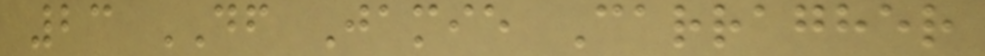23 DF Jamie Carragher
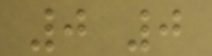0 0
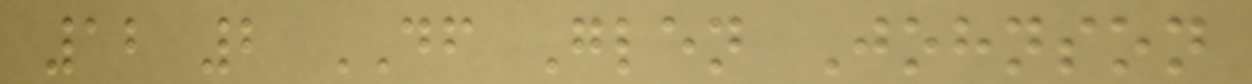12 2 DF Glen Johnson
